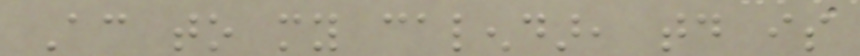According to my calendar, today is
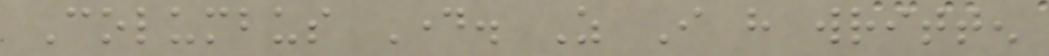Columbus Day. As I have written
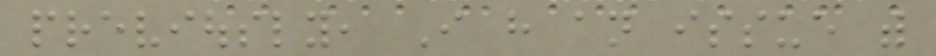previously, I have an issue with
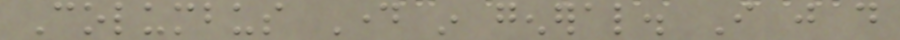Columbus Day in general. I just do
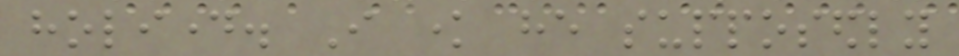holiday. I know he supposedly
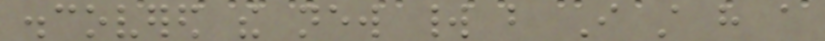discovered the new world but I still have a
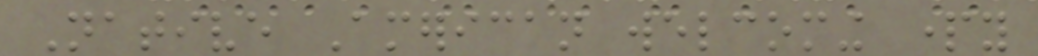Native American welcoming party
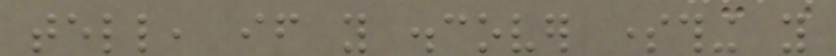tell, if you discover something you
